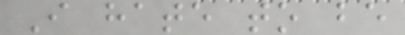I hate to be
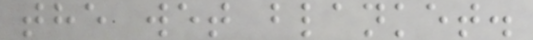the wet blanket.
